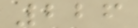226
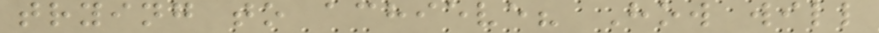trying to achieve? How will
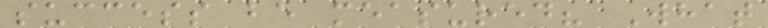success be measured? What
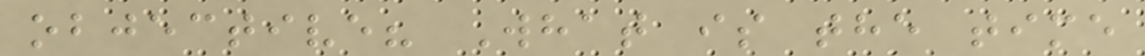objective? What is the time
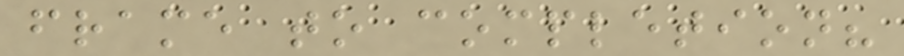frame to completion?
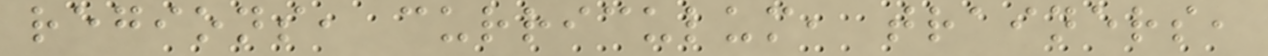regions, curriculum, trainers,
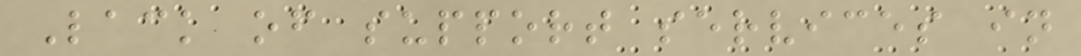Lack of support services in
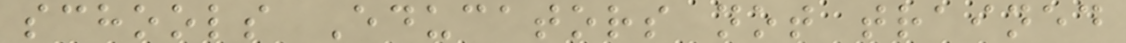schools Educators not trained
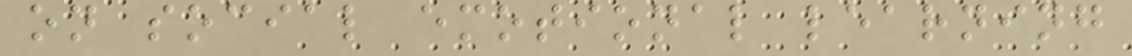on social emotional learning
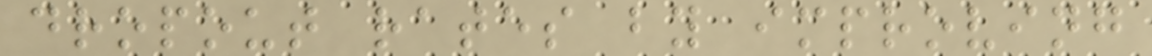dropout rates by improving
